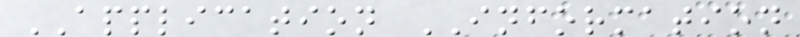APPLICATION INFORMATION
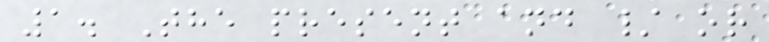1. The present and / or
